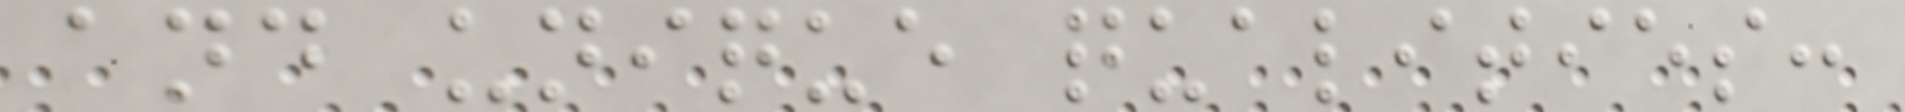and unique qualities:
